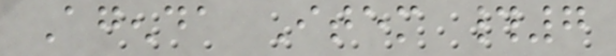Agenda Item #7
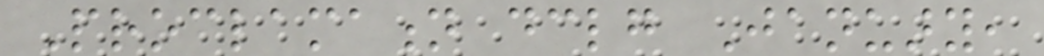Proclamation declaring January,
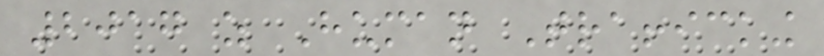2017 as Human Trafficking
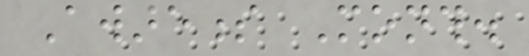Awareness Month.
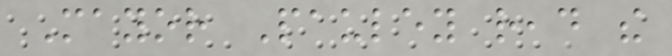Mayor Pauley read the
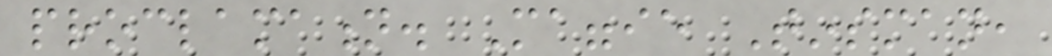proclamation. Maggie Tinsman,
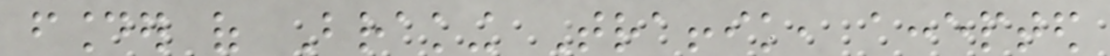founder of Braking Traffik, accepted
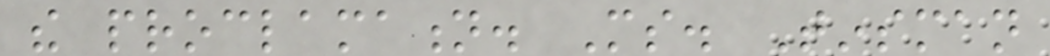the proclamation. Ms. Tinsman
